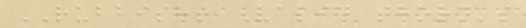RUBBISH! Valid thorn's
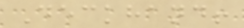Deckhand!
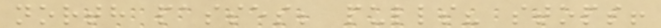north passes; pulls? stops!
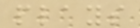plays
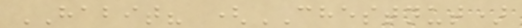HABIT? (CHESTNUT)
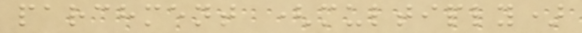parchment (multiply)
